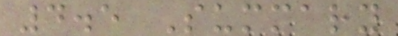4.5 Summary
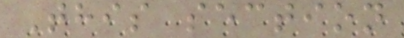This section
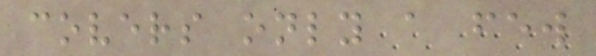covers only a few
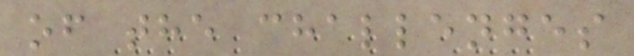of the challenges
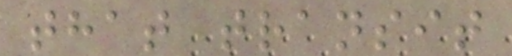that transit
